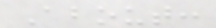About:
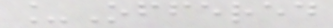_Offered
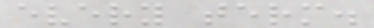every term.
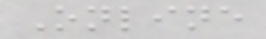Online
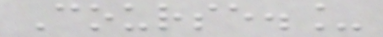Course._
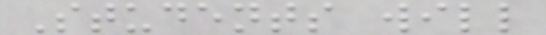Students will
